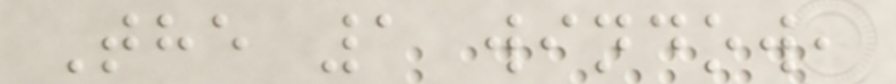The 1 window,
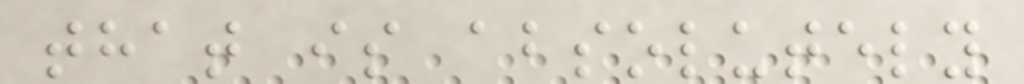that is absolutely
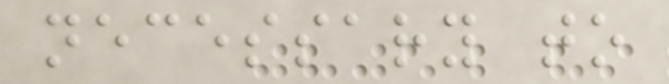necessary to
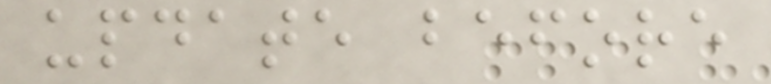update before
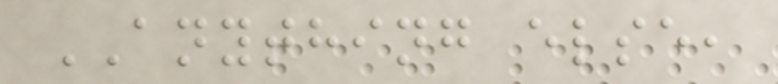ANYTHING else,
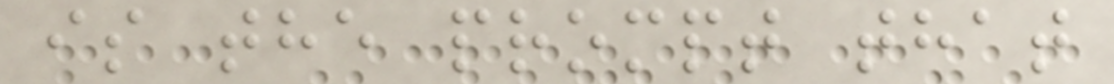is the prompt that
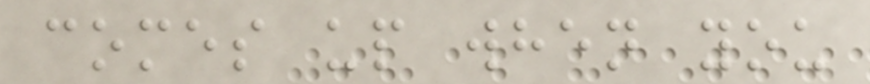comes up when you
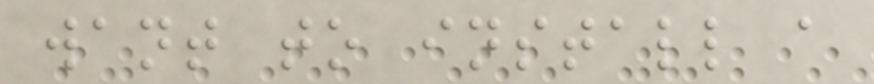want to install a
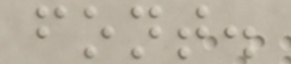font.
